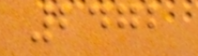2472
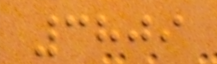3809
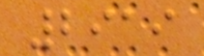2919
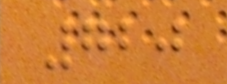720
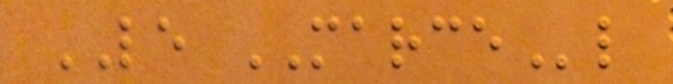LE MARCEl
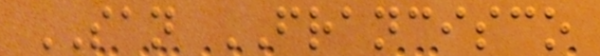SAN FRANCISCO
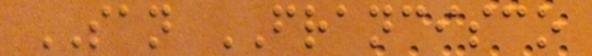SAN FRANCISCO
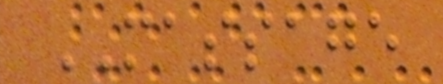MASSAGE
